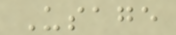Usage
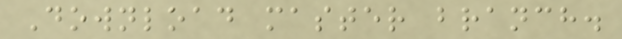Download master branch.
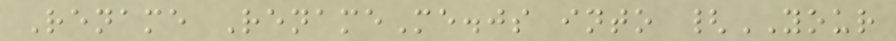Rename RenameMe.js into {YOUR
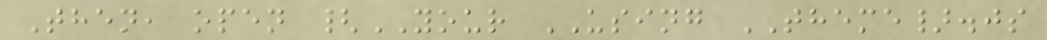Then, open {YOUR USING THEME}.js
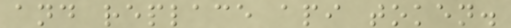and replace api token.
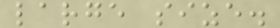large size.
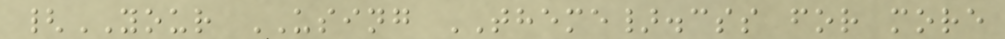{YOUR USING THEME}.css for more
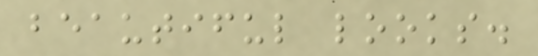beautiful looks.
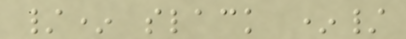/* slack */
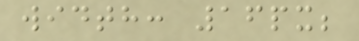width: 16px;
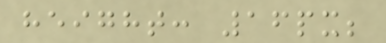height: 16px;
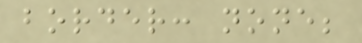border: none;
